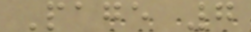Page 7
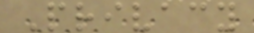Privacy
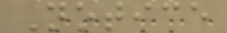Notice
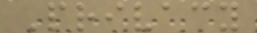Privacy
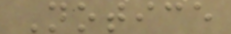Notice
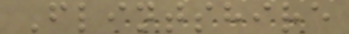Flintshire
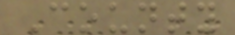County
